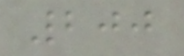200
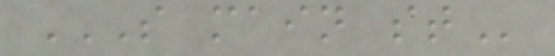S MAIN ST
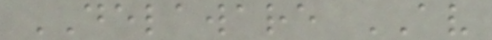DELAWARE AV
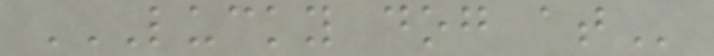LUCKY DOG AT
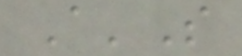A'S
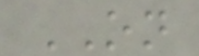ON
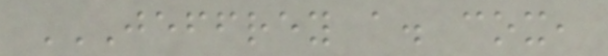JEFFREY A. COX,
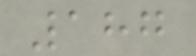187
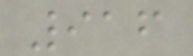916
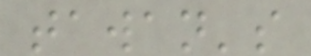tawan's
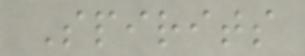Spirits
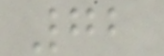72
